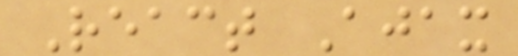React Ajax
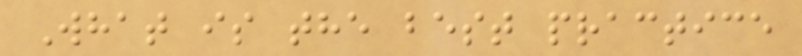What is the best practice
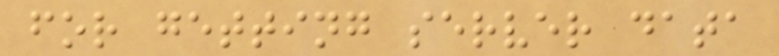for getting server data
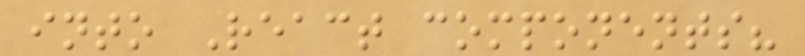into React components?
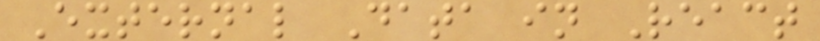External Data in React
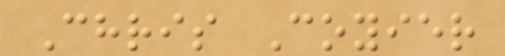Chris Coyier
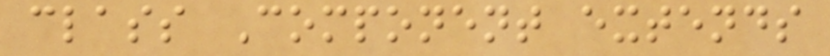class Component extends
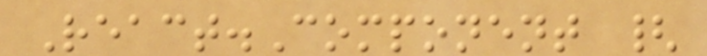React.Component {
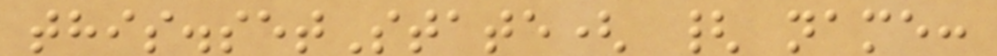this.setState( { name:
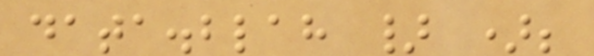data.blah } );
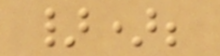});
